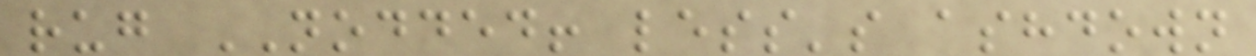rug NODDED! less's ashdown
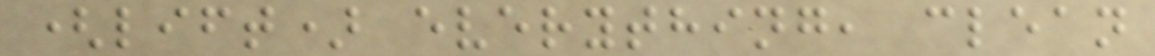(lift) everything, clean
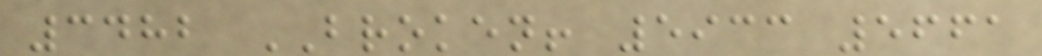3482 BROKEN! 5933 5661
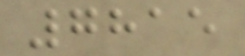7815
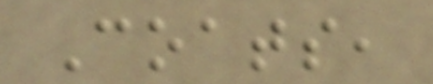Coats,
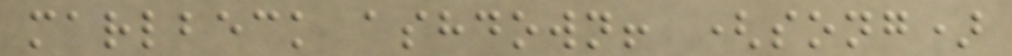marlbeck ashdown! (song)
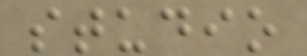studio
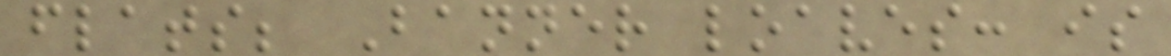flats; Banner loaves: is
